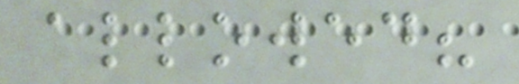allowed?
